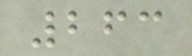263
